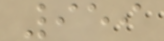959
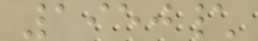1950\
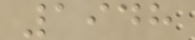1948
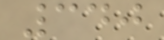340
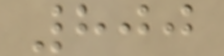800
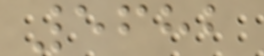5682
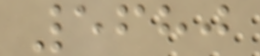5680
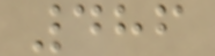486
